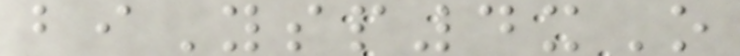biYsp4xO
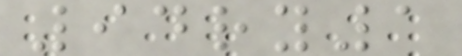94ry1
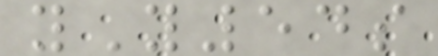yY54s
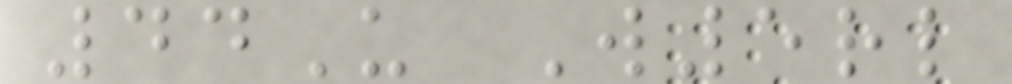44U W5rl
